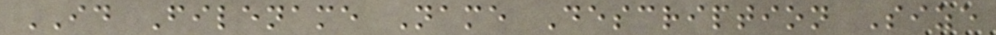ID Filename Name Description Size
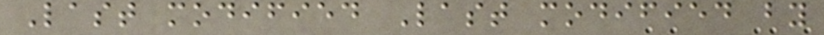Last modified Last modified by
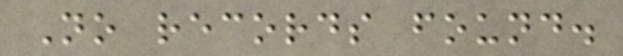No records found.
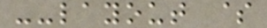--layout $
